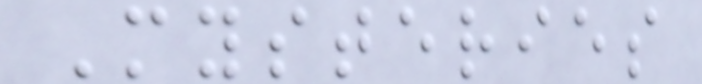Mysteries
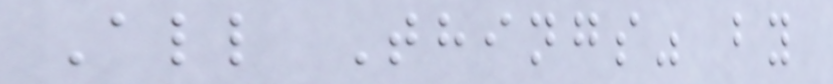All Things" by
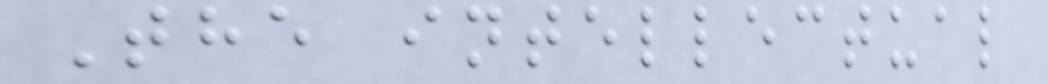The intellectual
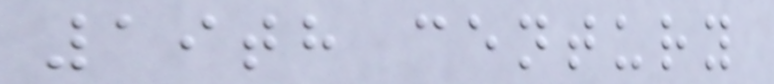19th century
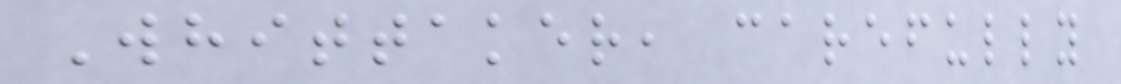Whittaker, carefully
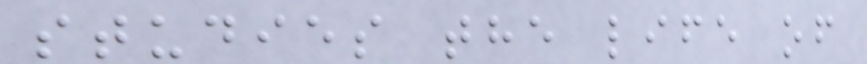studies the life of
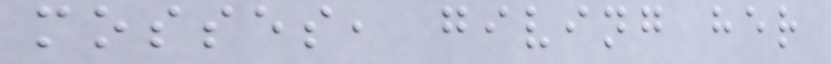mosses, giving her
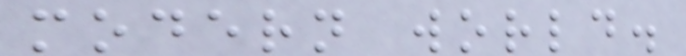modern world.
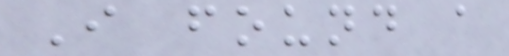I found a
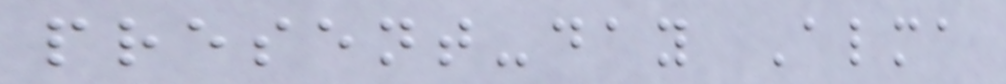present-day Alma
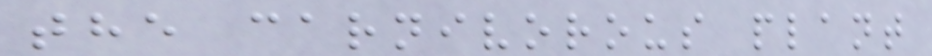the carnivorous plant
